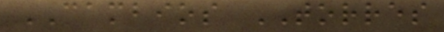CAMBIOS TORRES
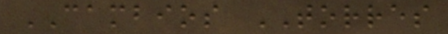CAMBIOS TORRES
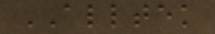ALLTEK
